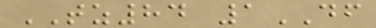TZ84 1DF
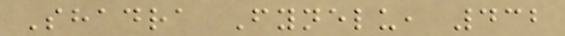Shadra Fynelu, 432
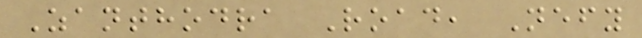Zanthodra Road, Nefy
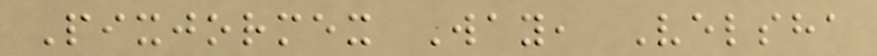Pixjormex Way, Velsha
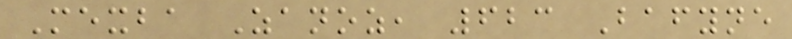Mexba Zanoz, 623 Bafyne
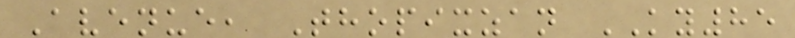Avenue, Thopixzan KY85
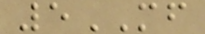5MF
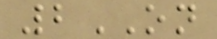2ON
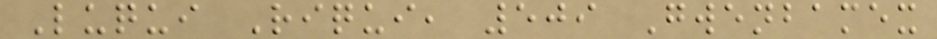Luqui Riqui, 509 Gwenbamex
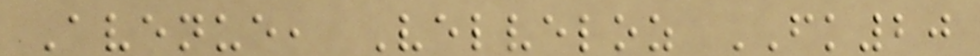Avenue, Velveloz FK20
